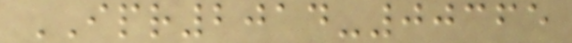IPR2014-00365
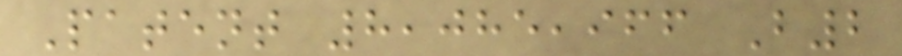Patent 8,085,966 B2
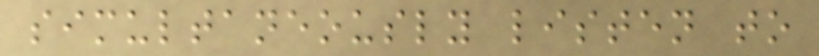simultaneously listen to
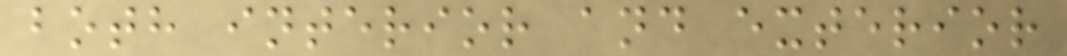both interior and exterior
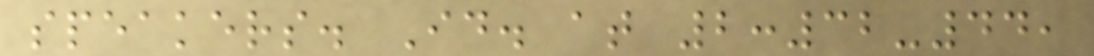speakers. Id. at 2:32-44,
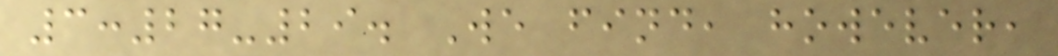3:27-29. We find, however,
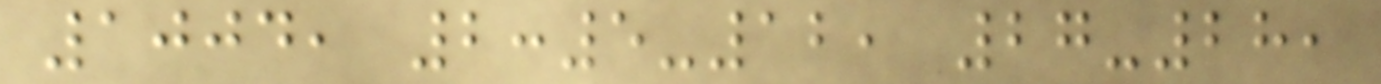1004, 2:5-12, 27-28,
